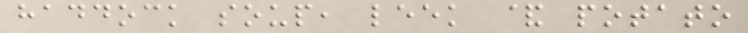haddock soup, leek & potato
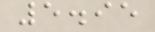5.95
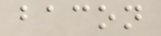bacon
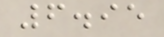6.95
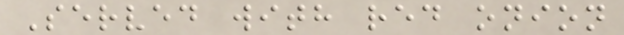Served with red onion
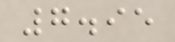7.95
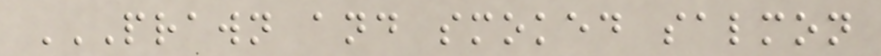PRAWN AND SMOKED SALMON
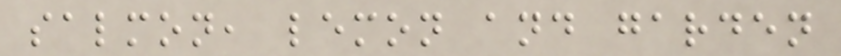salmon, lemon and garden
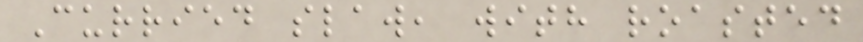Curried slaw, with roasted
